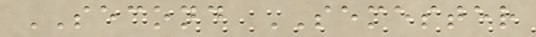SECOND SEMESTER
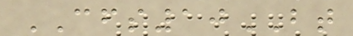CFS10BT
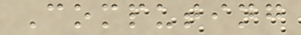Computing
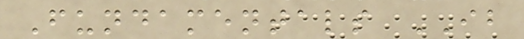Fundamentals IB
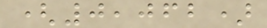(0,062)
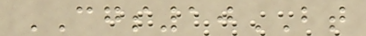CGS10BT
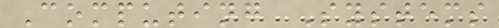Computing Systems
